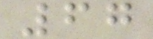67
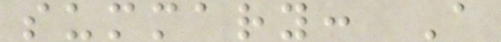summary: A
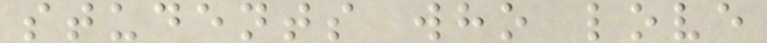students who love
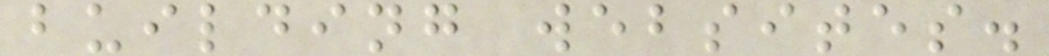building websites.
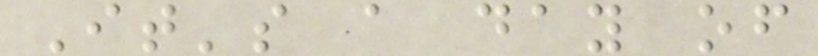It's a day of
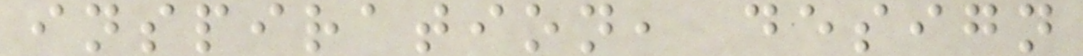inspiration, design
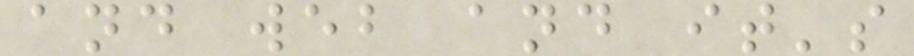and web and it's
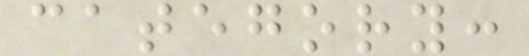category:
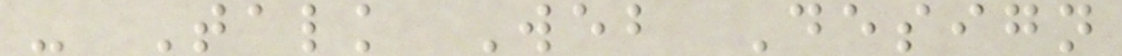- Talk Web Design
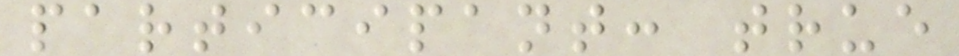participant: true
